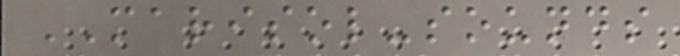MARISOL-sounds
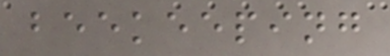beekeeping
